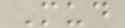Mud
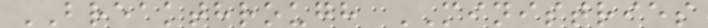BREAKTHROUGH MINISTRIES
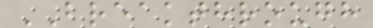BREAKTHROUGH
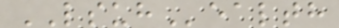LSUHealth
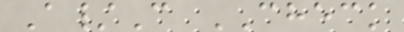A/C CHECK
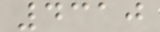4310
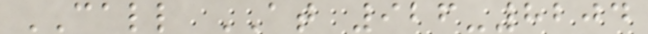CALL AT 926-8204
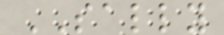SALLY
